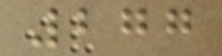277
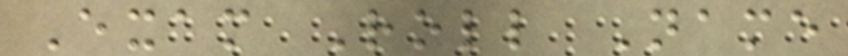Exam Roll Name
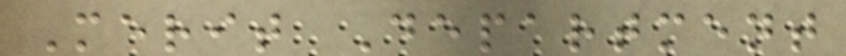Merit Department
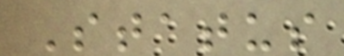Status
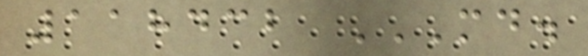118432 MD.
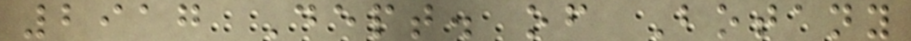2917 Dept. of Botany
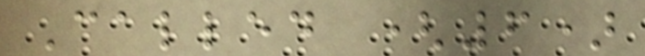Called (6)
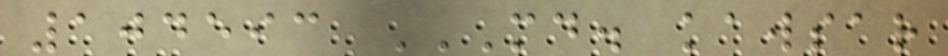104593 MD. KAWSAR
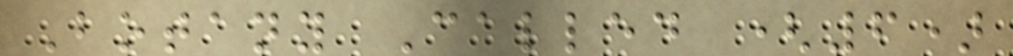Botany Called (6)
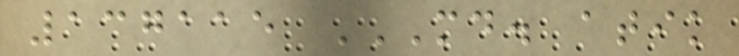137115 MD. ATIK
